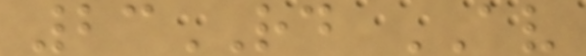23RD AV
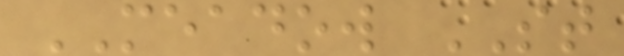MEADOW ST
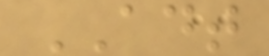ADT
